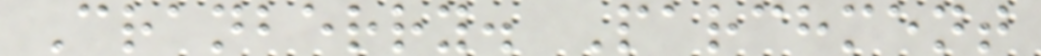Cranberry. Parchment
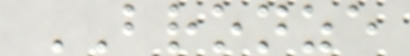BRONZE
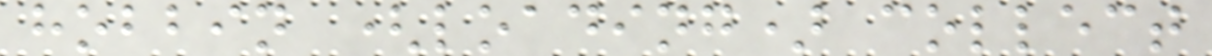hobbin (loading) collect
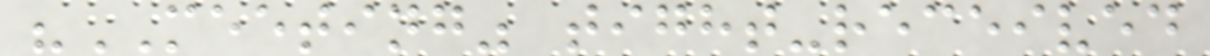"MEETING" tight-received
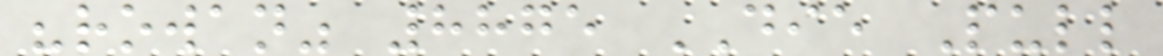"rowan" 8875 DIE Pull
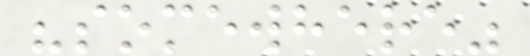"somewhere"
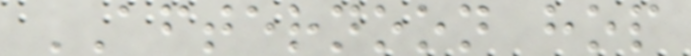AFTERNOON hop
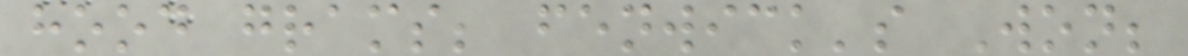hood grams; fenwick's Won;
